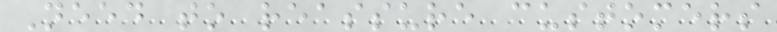Need to reassure customers
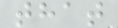that
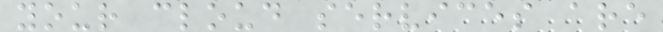your cloud services are
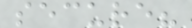secure?
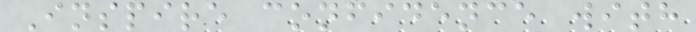Inspire confidence with
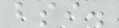bsi.
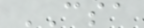CSA
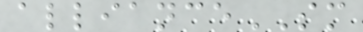allianceSM
